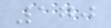170
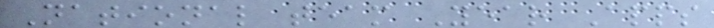National team Year Apps
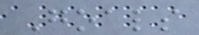Goals
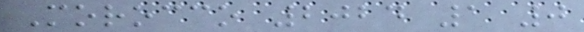Morocco 2024 1 0
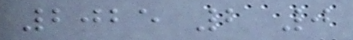2025 2 0
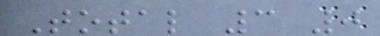Total 3 0
